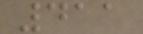411
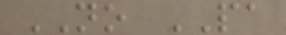NO PA
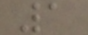1
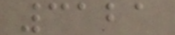3121
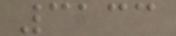3133
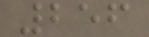256
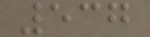537
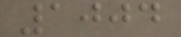1004
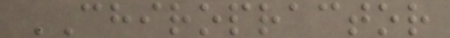CHIROPRACTOR
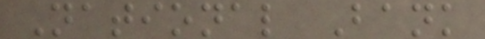National Bank
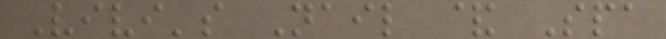Vivi's Nail & Spa
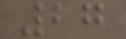27
